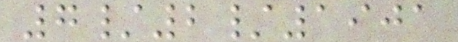7/2/1901
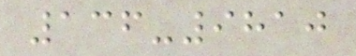136-9810
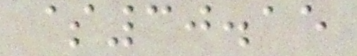$30.15
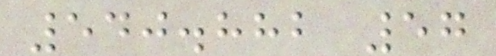540.882 57
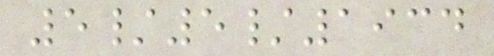5/5/1934
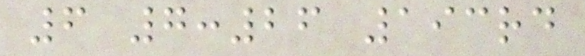6 7:26 193rd
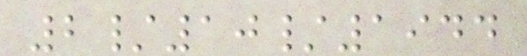2/10/1944
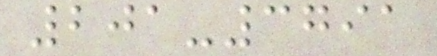201-3791
